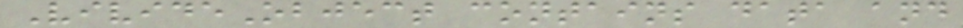VivideObject contains data and
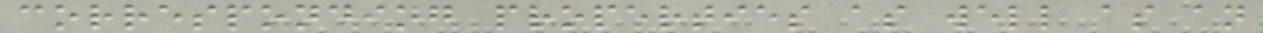corresponding properties as well as an
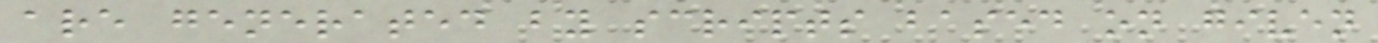are generated by scripts based on given
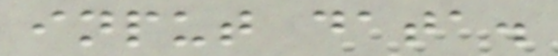input data.
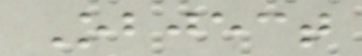Object
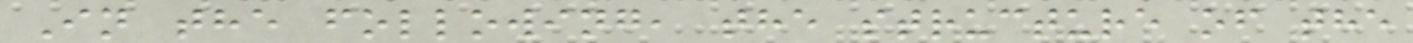In the following, the structure of the
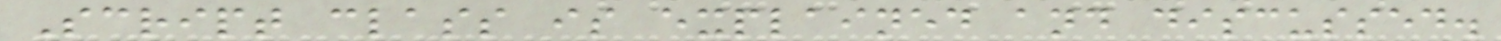Script class is explained and discussed.
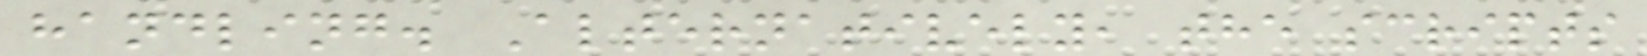handling. Alternatively, the scripts
